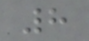8
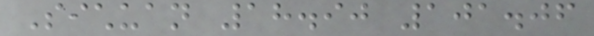Sichuan 18.90 101.06
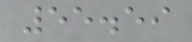55.59
